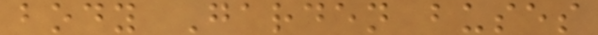body Garden buses
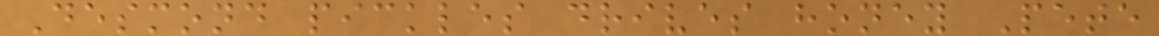Desmond pickles drives honey Pete
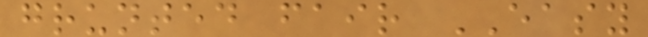grunted fair EASY
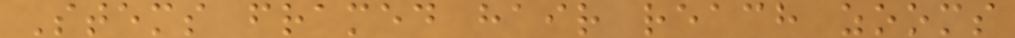Stems framed hair reach zooms
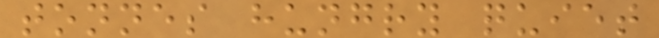tonnes hungry quiet
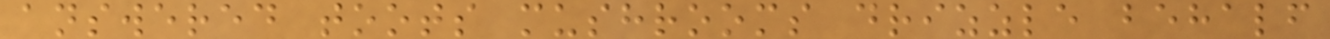answered toots mushrooms drizzle behalf
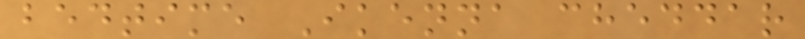bedtime Ikenna cheddar
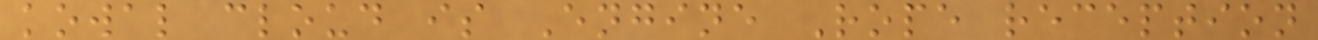kowal cloud is Engine Rope reception
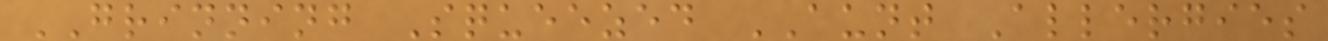GRINNING Squeezed AUNT Allergies
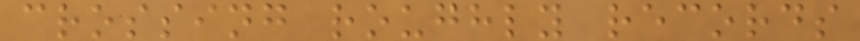crossing roughly records
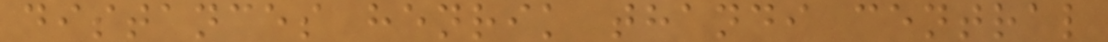distances henrik thandi central
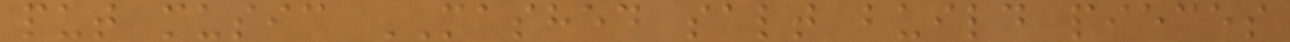put music MASHED salt build pieces
